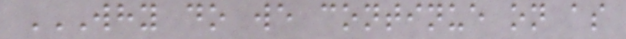WHY DO WE CONTINUE ON AS
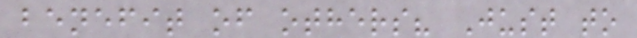benefit of others? Just to
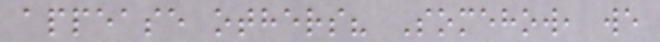appease others? Somehow, we
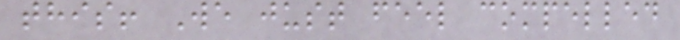this! We just feel compelled
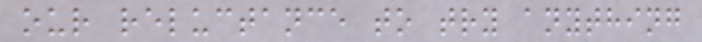our reluctance to try anything
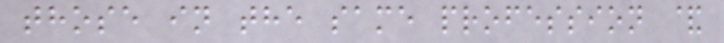those in the same profession &
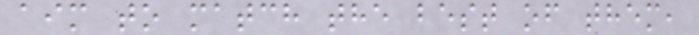aim to match the best of them,
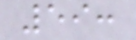59:
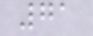71
